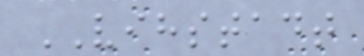VIHSTADT
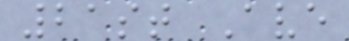21st Ave
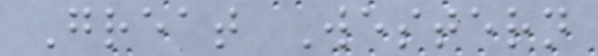Great Western
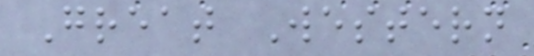Great Western
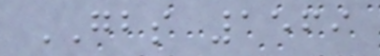GBS 1569
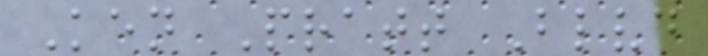Ken Pratt Blvd
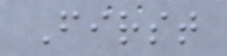First
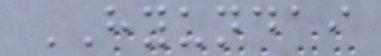HYUNDAI
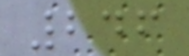246
